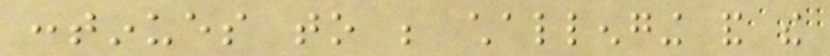continues to be challenging and the
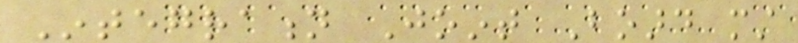Integration Joint Board must
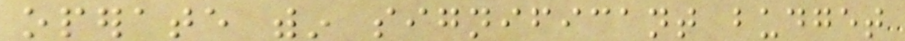operate within significant budget
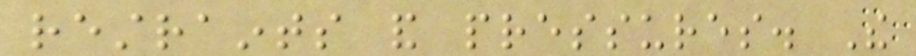restraints and pressures. The
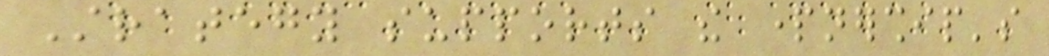Strategy supports the partnership's
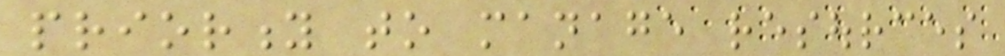priority to manage resources
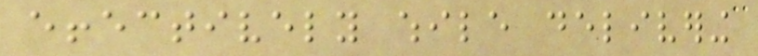effectively while delivering
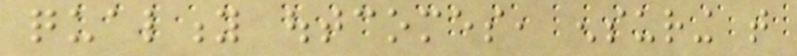quality outcomes, ensuring that
